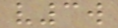v3w
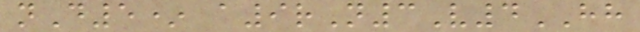nD5* a9rN3V4HH
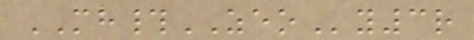MH#ZEOy3r
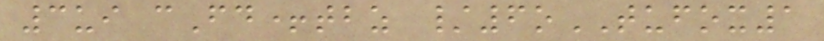3ui cFd+tbz /6oTUFOX1
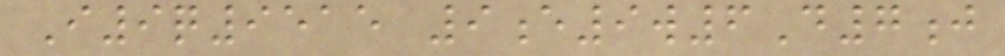I9q9515 9e9w6D7j
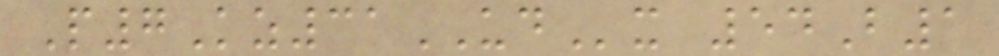P7Kz31UDx 54B1
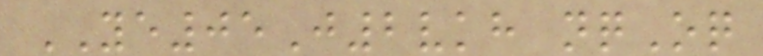YE05J2vkh nqOq
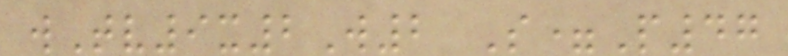wTv9x2W2 S=P47
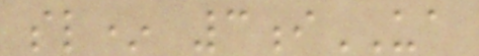sl* 3iUA
